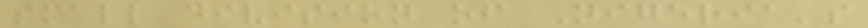small division of Nigeria's
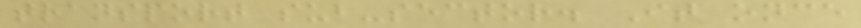transport sub-sector. It once
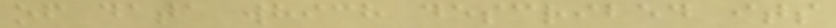of data which described its
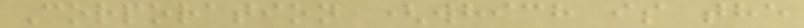Corporation (which is the
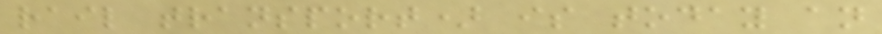rail transport) is today an
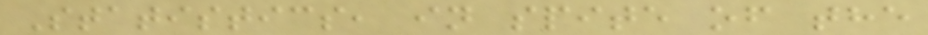Statistics, in spite of the
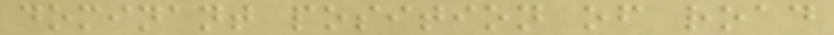dominant position of road
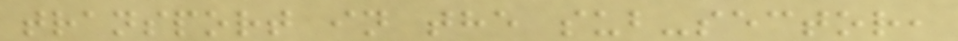transport in the sub-sector,
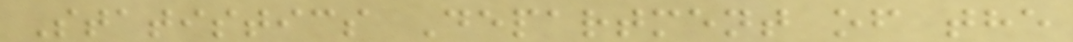Statistics Department of the
